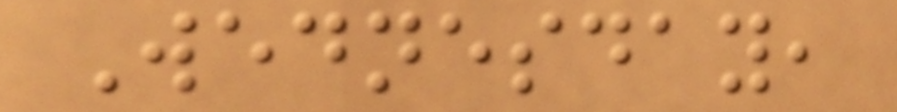Wednesday,
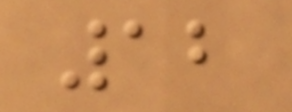12
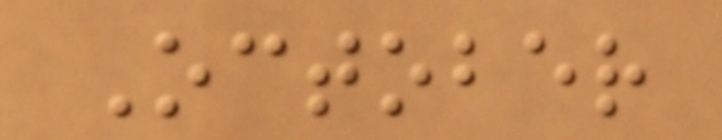October
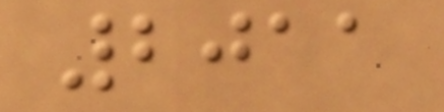2011
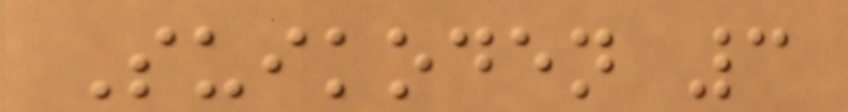Suikoden 3
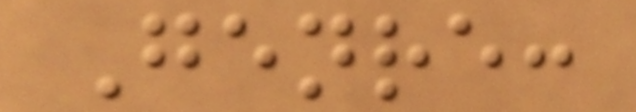Genre:
